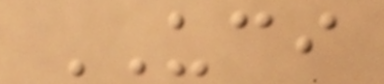UCI
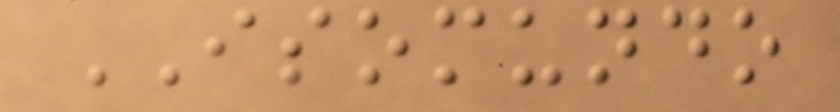ISOMUNDO
